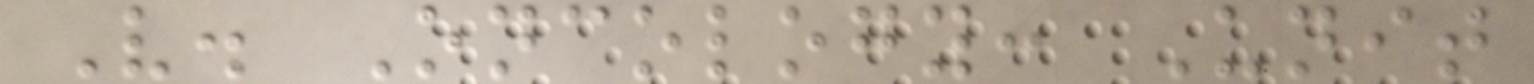V. Oncology: Unit
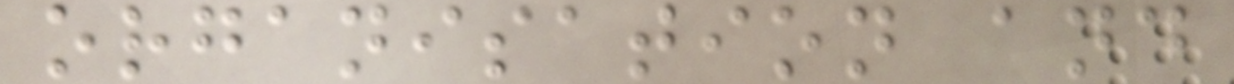organisation and
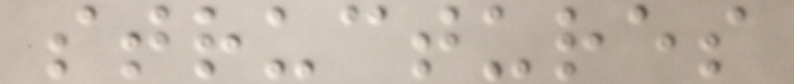structures
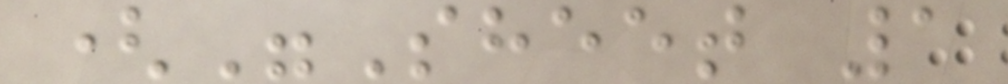("Sheet 1
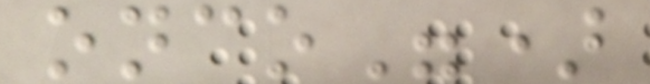onco")
